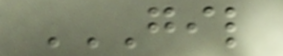GIL
